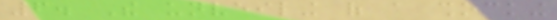6. The unveiling of a shocking
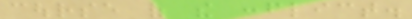course of the conflict.
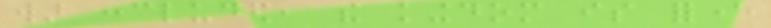war concluded, the kingdom is forever
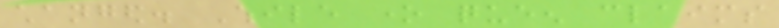changed. While one queen claims
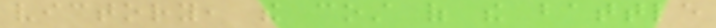victory, the cost of the battle
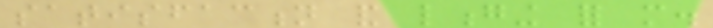satisfaction and longing for more.
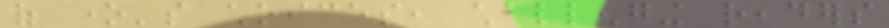of one's choices, challenging readers
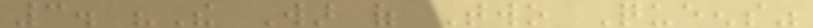3. "The War of Two Queens"
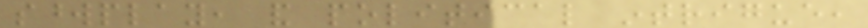swordplay, and political intrigue,
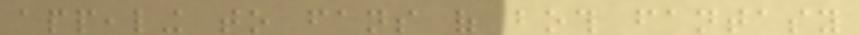appealing to fans of both fantasy
